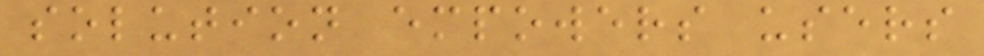solution empowers users
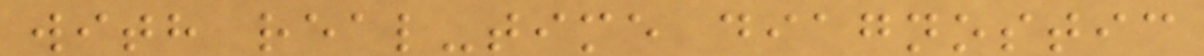with real-time diagnostic
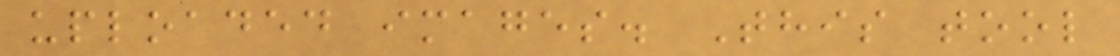uploaded images. This tool
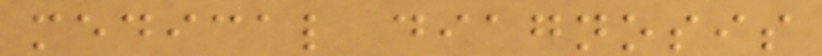medical diagnosis
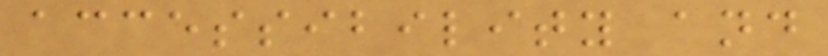accessibility and
